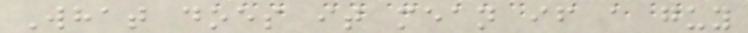What does it mean if a guy
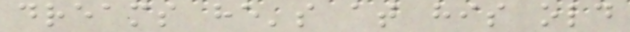dreams he's at his old
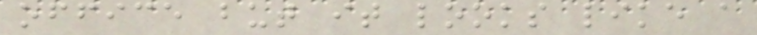office but it looks like a
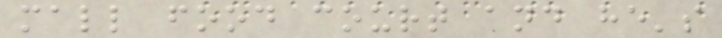mall food court and he's
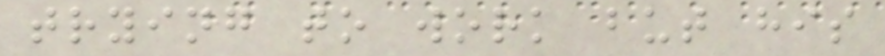trying to work but his
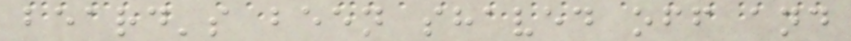beard's been shaved off and
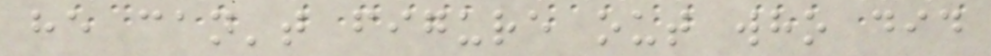he can't figure out who did
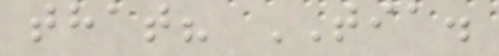that? TIA.
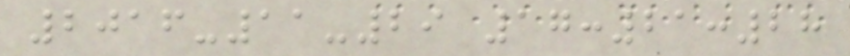2016-11-29 17:21:28
